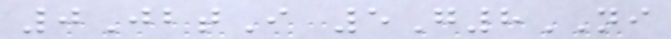0JbtI 5G8NI
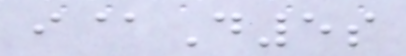i@D5s
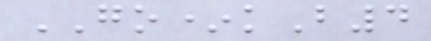GO*kB4
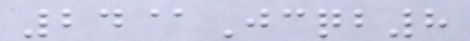24@Jcqb8
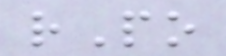rPo
